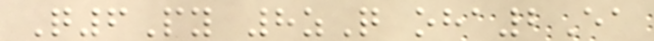Q6Py 8zQ oha2Ea
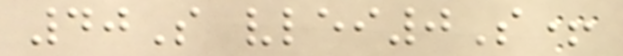40S vlei0S+
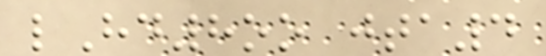lHd8oo jta4
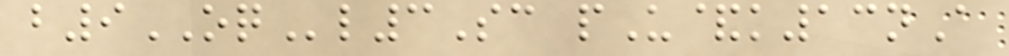b9OQl3Sc pU&k13nA
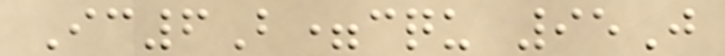Ic6B=cqu 95J
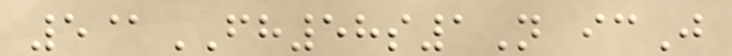5@FH58s1N icJ
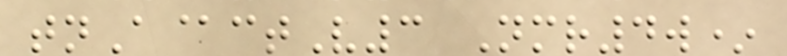tnA@ctV3 Nmr4w*
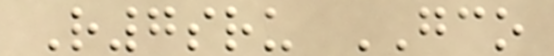R7sru GCO
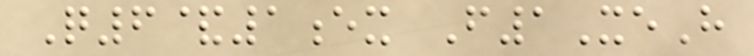Q6&1ex F1XeH
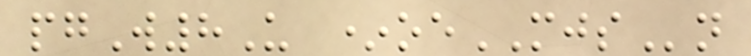pgW8U *oeMJSn
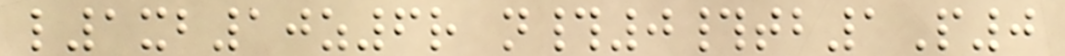l1xb10z6r n#0#tb1P0
